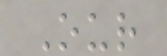Our
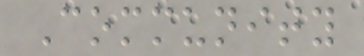Community
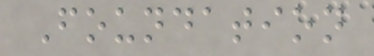Foundation
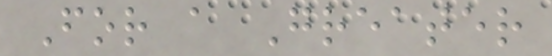For a Greater
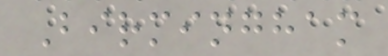Birmingham
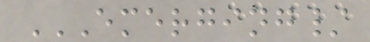EMERGING/
